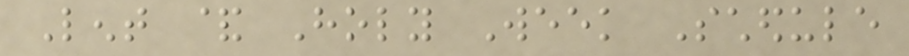Lent & Holy Week Schedule
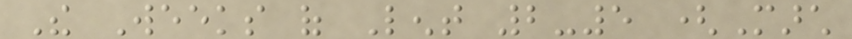The Weeks of Lent 2-5 (March
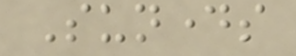Sundays
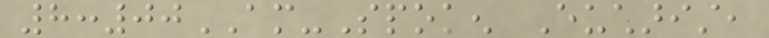8:00AM-Spoken Eucharist,
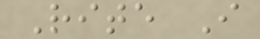Rite I
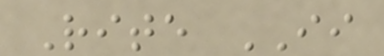Rite II
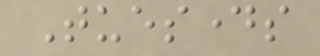Tuesdays
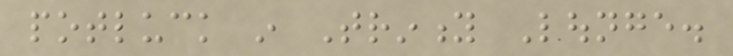potluck in Trinity Lounge.
